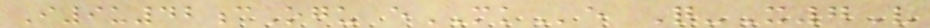I9u42cOgu eMKe Q-X7V
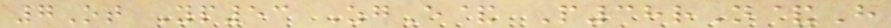7Ot Yp53 ZgE& P38rN&H
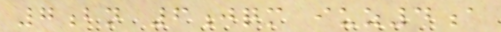7bn 6jqm iuz4a
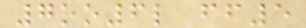7oo6l ff5
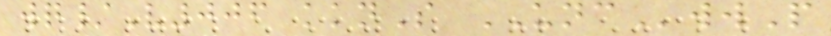wq/V006 kknS UNCwwP
